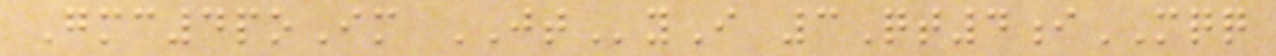Gmc4poIm JTyI 3Qt4iMQQ
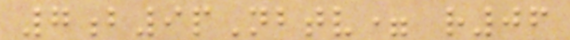7b9pNbtv= r06
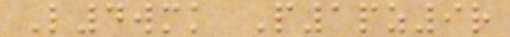L4wmk P1pz9r
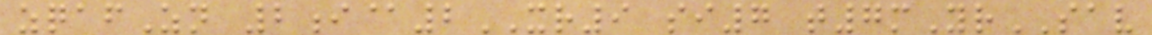zqafZn 2i@2XR9 si7 t7mYrSAV
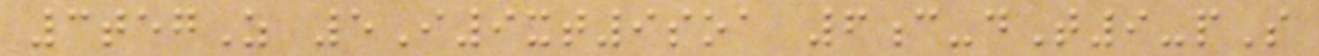3tegZ 5I9xt9soa 6c-dT9-pS
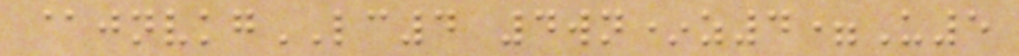@jnvkgLC4 4wn*z4=U5
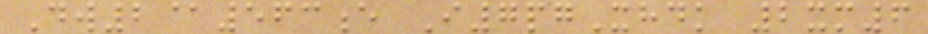Dw2@563e I7pgXhdk 2xm6
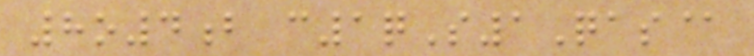8o4b c1qS1Qas@
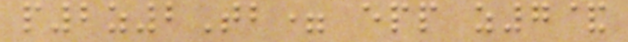p2z2Tb= epp z7&
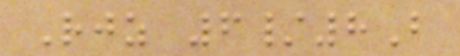Rjz 6/8B
